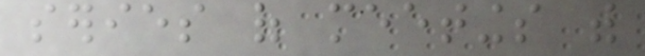series of meetings with
